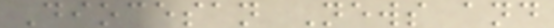Diocesan News and
